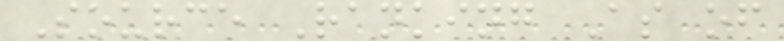Source Ranking As of
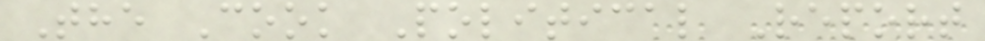The Cook Political Report
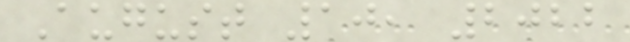August 10, 2022
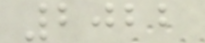2022
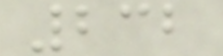232
